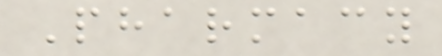Pharmacy
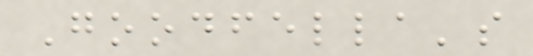Goodfella's
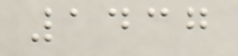1437
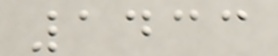1433
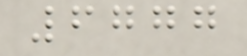6777
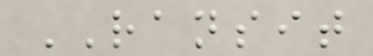RANSIT
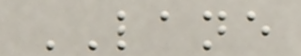LANE
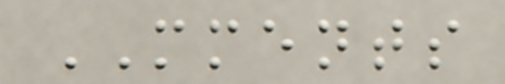MMENTS
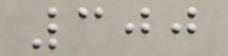300
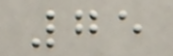75
